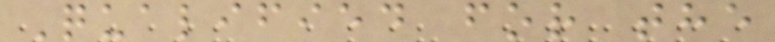Qualified for the
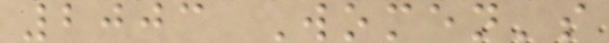2003 Women's
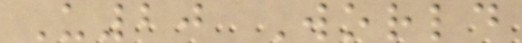U20 World
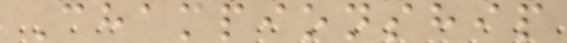Championship
